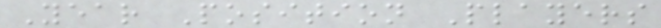Year Position Players
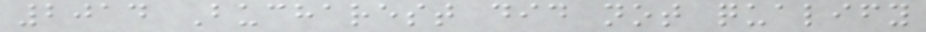2014 Bucharest did not qualify
